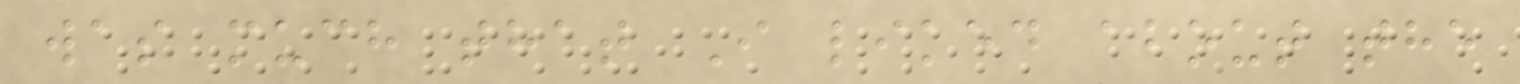was much that I liked about the
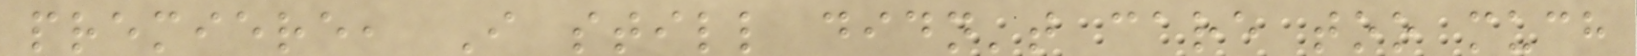premiere, I still didn't care too much
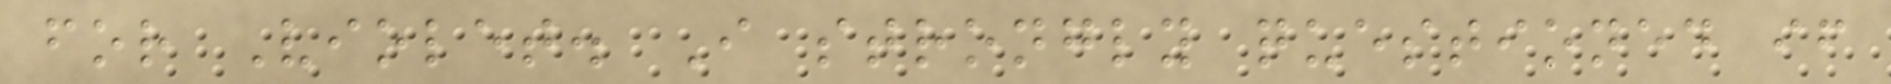for Violet. I strongly questioned if
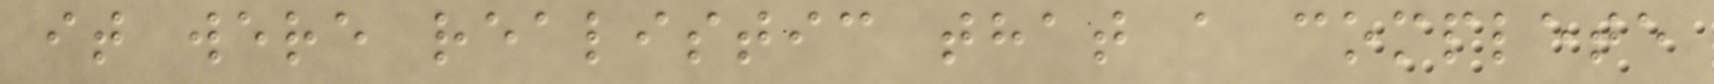it were realistic that a complete
